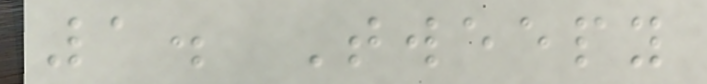1. Tweepy
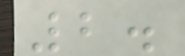2.
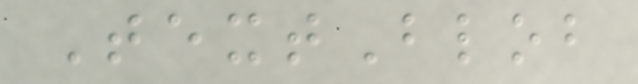TextBlob
